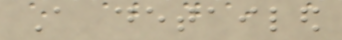A detailed
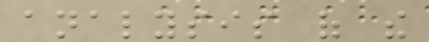analysis of the
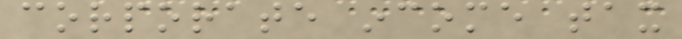corporate income tax
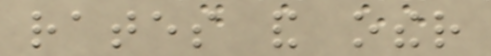rates and other
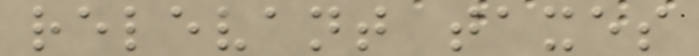relevant taxes
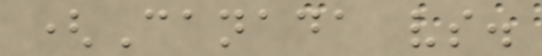(Canada vs.
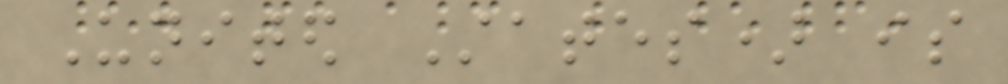United States) is
